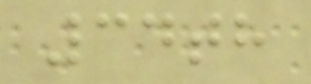34th
